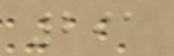291
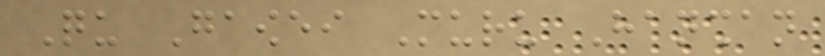Qu Gaowei Muru Hanshan
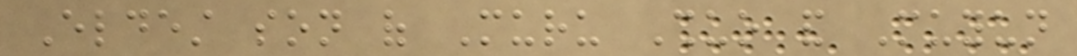Eldest son of Muru Shuo and Muyun
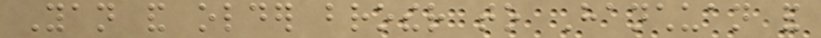Yan and older brother to Hanchuan and
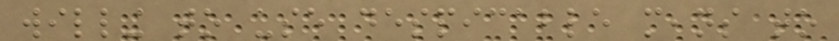willing to use despicable means to
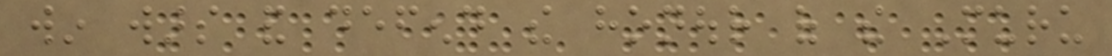win wars and defend the honour of the Muru
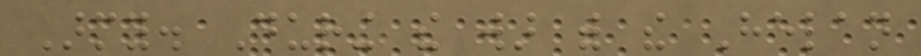Army. During the war with the Helan
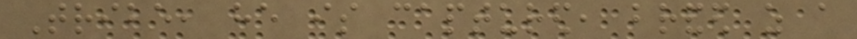Tribe, he is captured, branded as a
